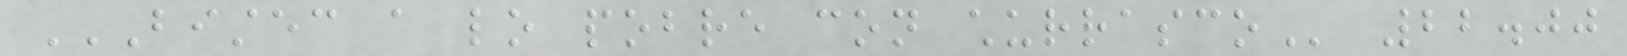BISTEC A LO POBRE CON CHURRASCO 22.00
